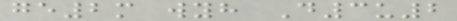ge2m wyh D3u2
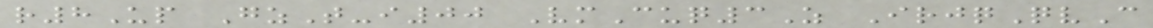r8Up GzT-i00 VmCuq3Z IrjqQvC
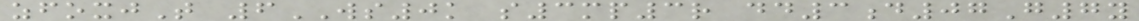zfoxjT 6WS0k s3mp3r dd3d07G7y
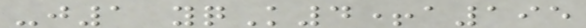-j1 yqK4+a195
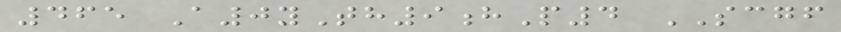465 A0yTh9hP4 SCGF
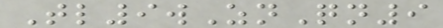Tl9wZnQn9
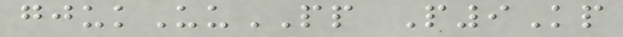gjukUuPP P9Kp
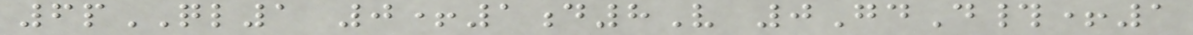6pQL1 0+1d8V 0GdD#+1
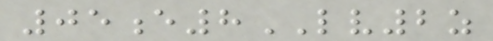05e8LV2z
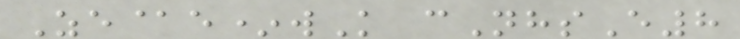Ze@e*wK cNhsE8
